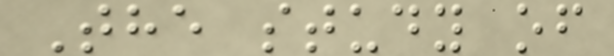The study of
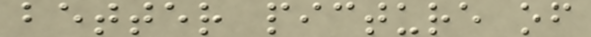better picture of
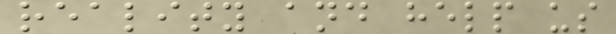reality and help us
